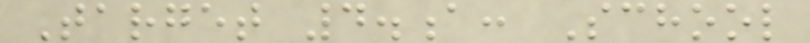Target 4.a: School
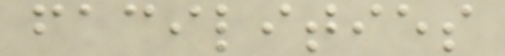facilities
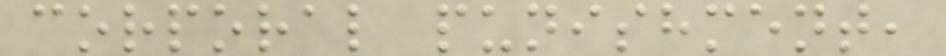corporal punishment,
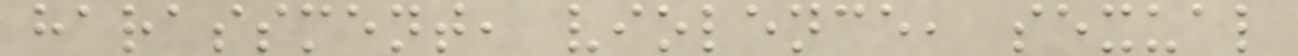harassment, violence, sexual
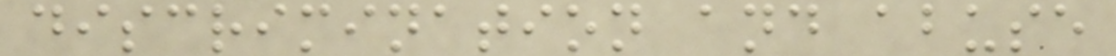discrimination and abuse
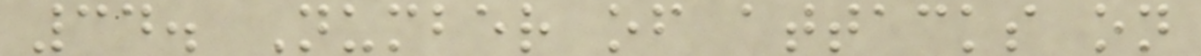34. Number of attacks on
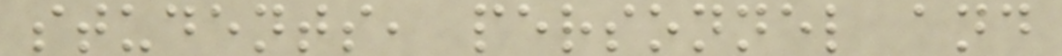students, personnel and
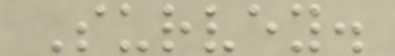Survey.
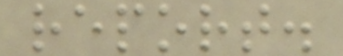report.
